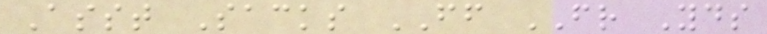Asst Sacks FF FR Yds
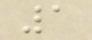1
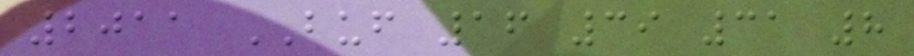2011 BUF 16 39 31 8
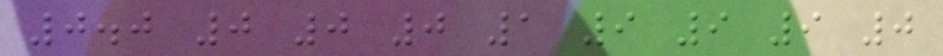0.0 0 0 0 1 9 9 9 0
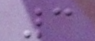3
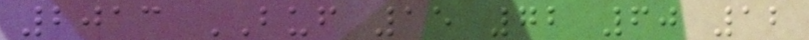2013 BUF 15 72 60 12
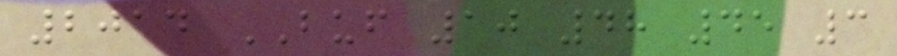2014 BUF 10 48 45 3
